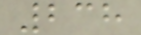238
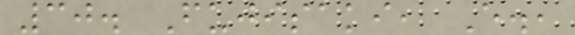30. Fujisaki, E.,
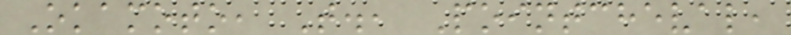Okamoto, T., Pointcheval,
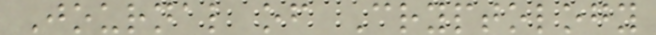Journal of Cryptology
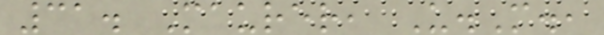31. Maurer, U.M.,
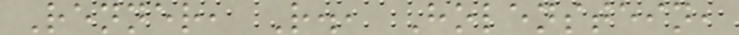Renner, R., Holenstein,
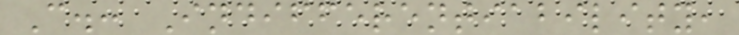C.: Indifferentiability,
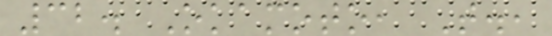32. Okamoto, T.,
